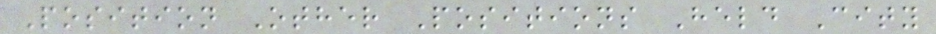Position Other Positions Held City
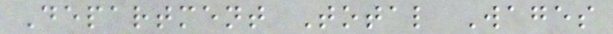Department Total Wages
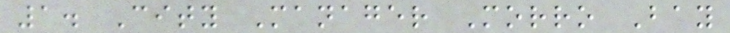1. City Manager Morro Bay
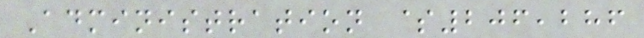Administration $206,286
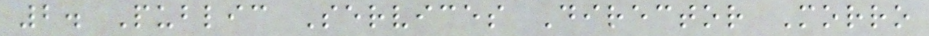2. Public Services Director Morro
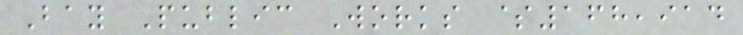Bay Public Works $168,914
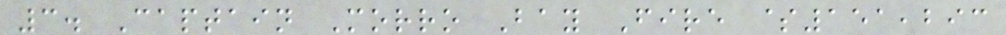3. Captain Morro Bay Fire $151,293
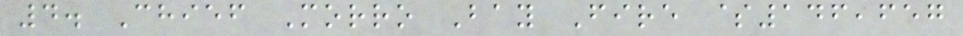4. Chief Morro Bay Fire $146,657
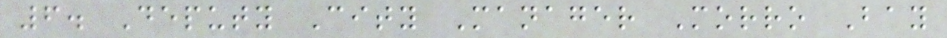6. Deputy City Manager Morro Bay
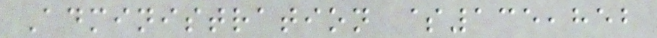Administration $135,852
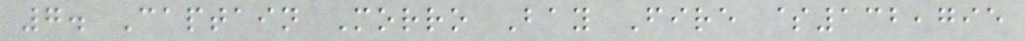7. Captain Morro Bay Fire $132,795
